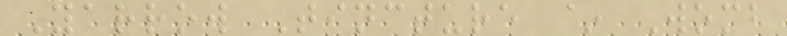Yarrow Tincture ~ Womb
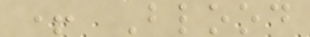+ Blood
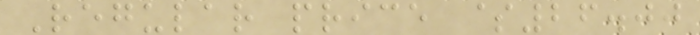Regular price $26.00
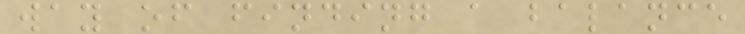way of finding a balance
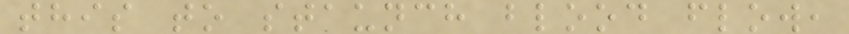this to staunch blood flow,
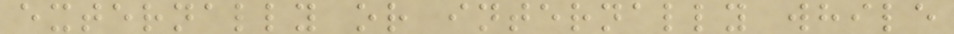externally or internally while
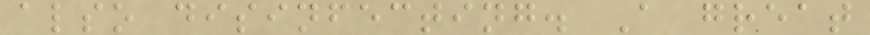also disinfecting. A great
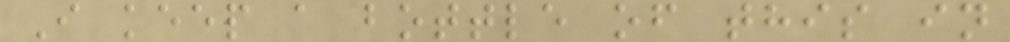I keep a bottle of this in
